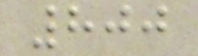800
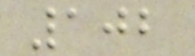102
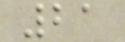21
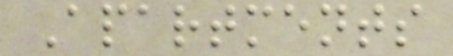Apartments
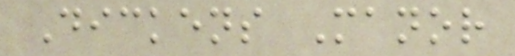Dickens Manor
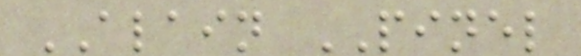ALAIN PINEL
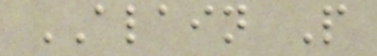ALAIN P
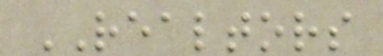REALTORS
